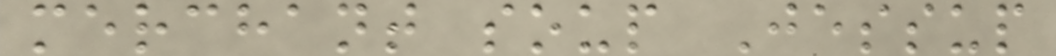merchant soup Jessup
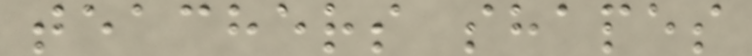teachers shapes
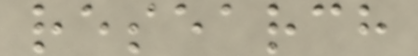research
